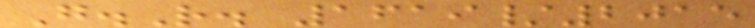G.R. 1619/2015
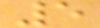5
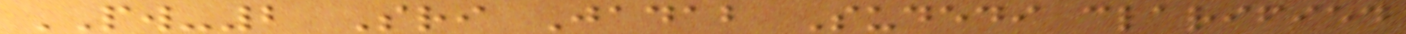PW-2 Sri Jadab Sudedi clarified
